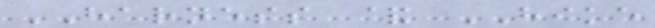HARNESS & HIKE
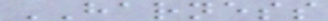HARNESS
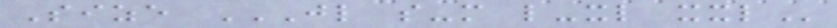Size JL S-M L-XL XXL
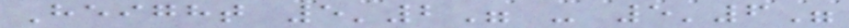Height 5'2" - 5'6"
